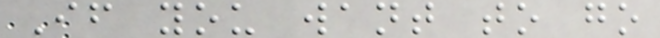If you want to go
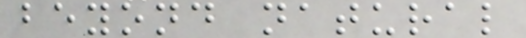beyond natural
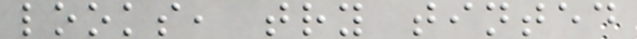looks, try tinted
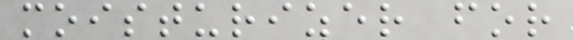moisturizer for
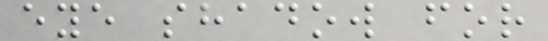eye shadow for
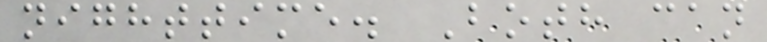nighttime. Both can
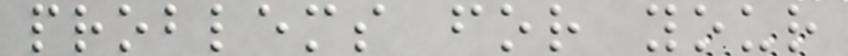problems for your
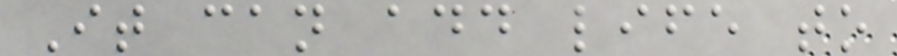It can add life to
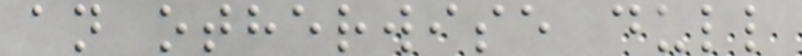an otherwise dull
